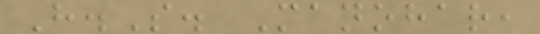H.S. Manohar,
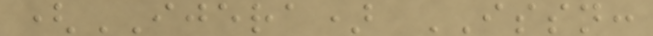(IJERA) ISSN:
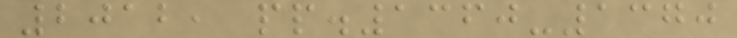2012, pp.1360-1370
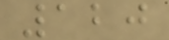120
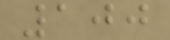100
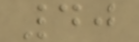40
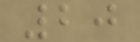20
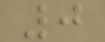0
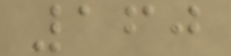160
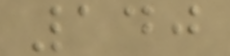140
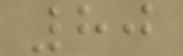80
